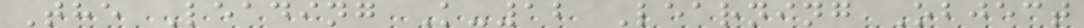The Leading K-12 Learning Object
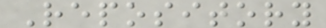Repository
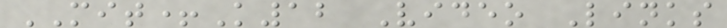MIT+K12 Video Links
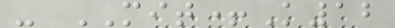- MIT+K12
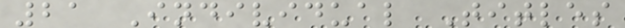21 Individual Titles
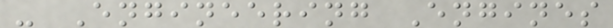- Engineering Engines
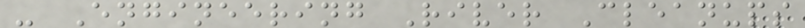- Engineering River Cleanups
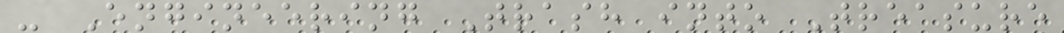- Engineering Trash into Treasure
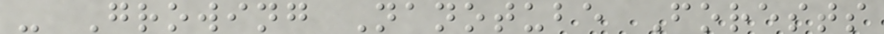- Growing Nanotube Forests
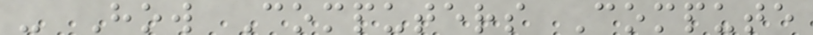- How Computers Compute
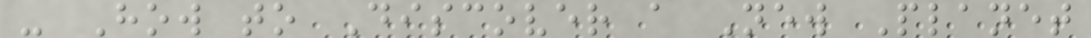- How to Discover a New Planet
